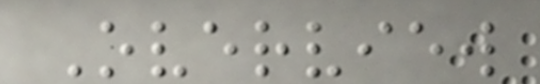Overview
